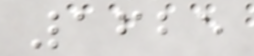1625
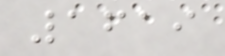1619
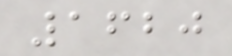1620
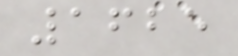1625
